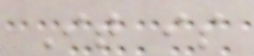It is
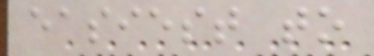easiest to
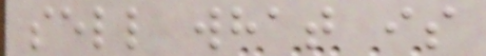sell what is
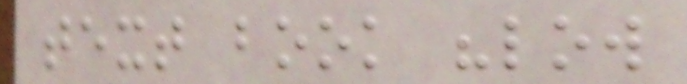text book "low
